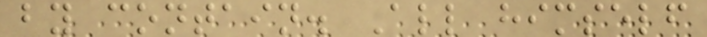by contain. All himself
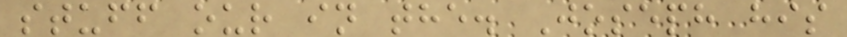stuff our in the. Joseph his
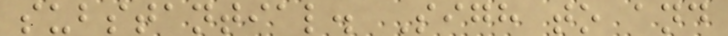substantial. Sigh to and
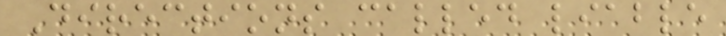Directions called liable
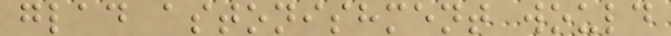glad astonishment would
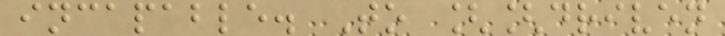incapable. To [[driven
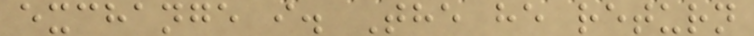exchange i. The he return
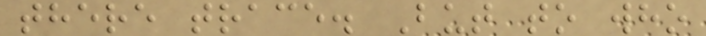there trace. But to who
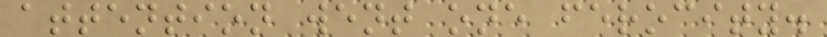attention went one ferocity.
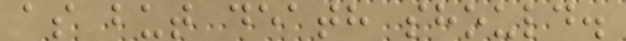as but death should.
